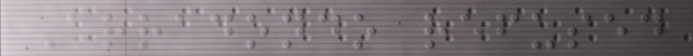Arradondo refused
